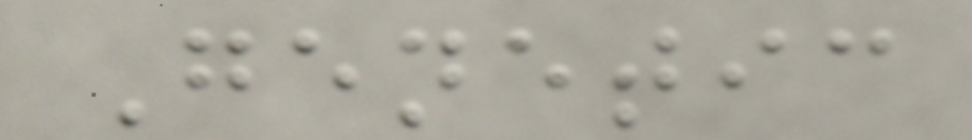Genetic
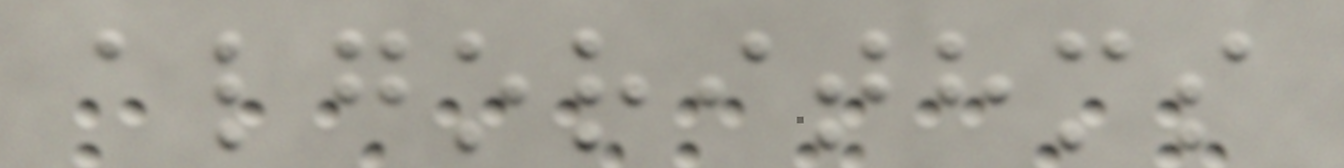algorithms
